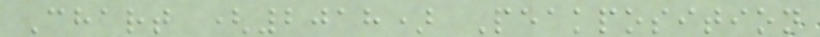Chart (2018) Peakposition
